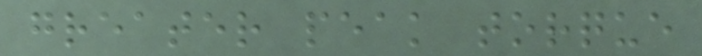greater peak torque
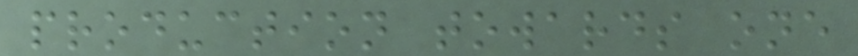production towards one
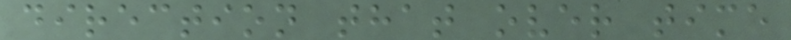direction that over time
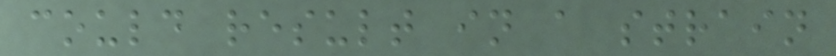could result in a strain
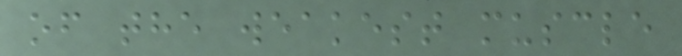of the weakest muscle
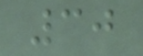30
